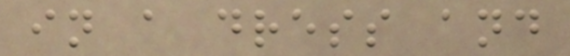in a dress and
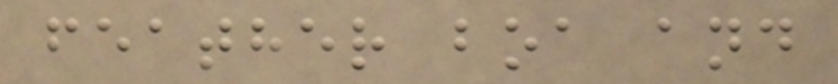feather boa and
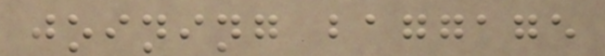joining baggage
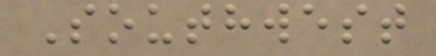Southwest
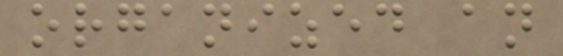organized an
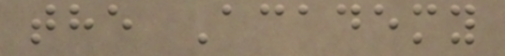the Academy
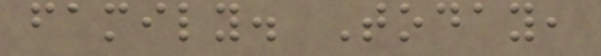family. Today,
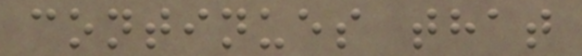continues that
